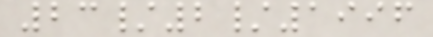23/2/1996
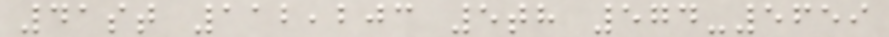41st 112,203 5th 574-5659
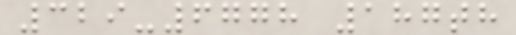329-6778 187th
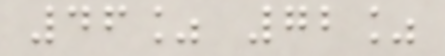46% 72%
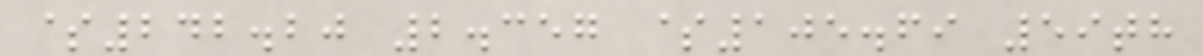$242.20 2.357 $105.69 59th
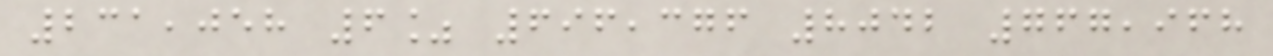231,058 6% 696,376 8042 767,968
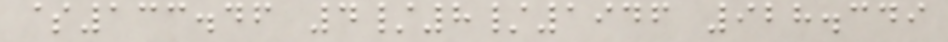$133.46 4/8/1946 928.349
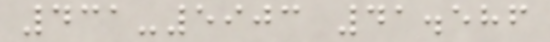431-5903 41.586
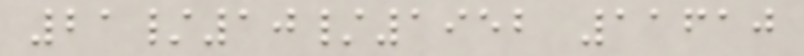21/10/1952 11610
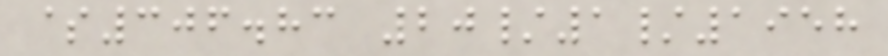$306.83 20/1/1958
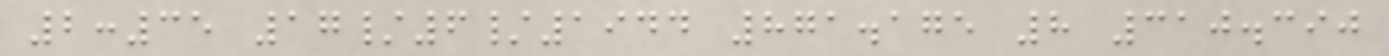2:35 17/6/1944 871.175 8 310.390
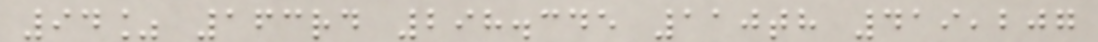94% 163rd 298.345 110th 419,207
